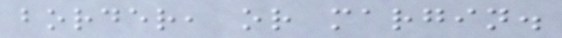border, or margin.
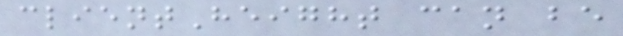clientHeight can be
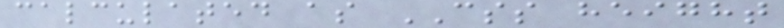calculated as CSS height
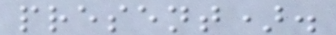present).
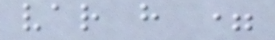var h =
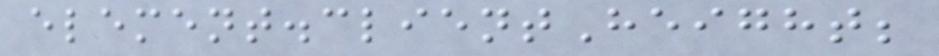element.clientHeight;
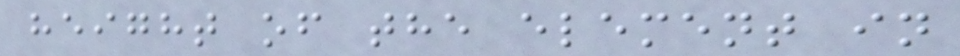height of the element in
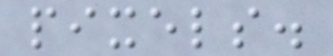pixels.
